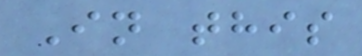In this
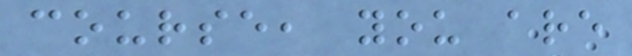course, you are
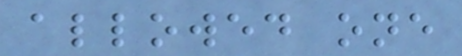allowed one
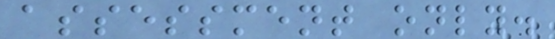assessment only.
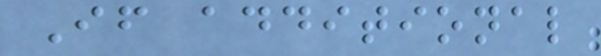If additional
